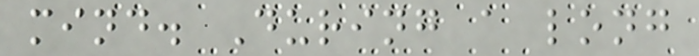mind. During a long
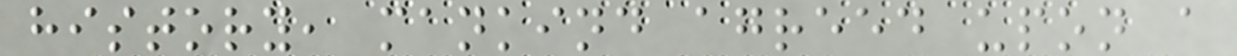history, mankind agreed upon a
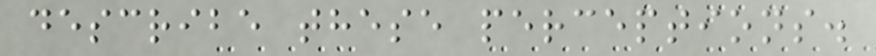describe these perceptions.
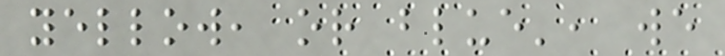yellow, or blue', we
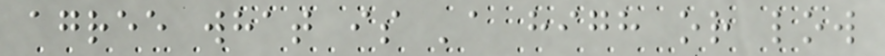agree what is 'a high or low
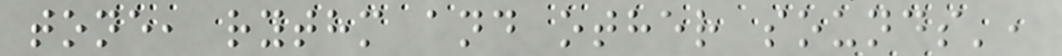tone, rythm and other sounds',
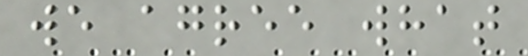we agree what
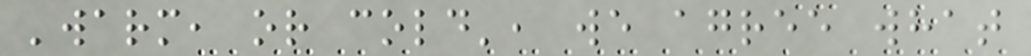'warm, or cold', we agree what
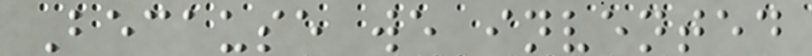Because we invented
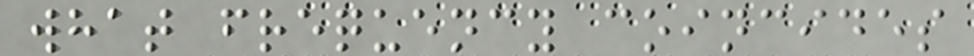what frequency coincides
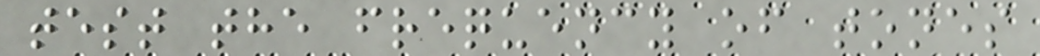test the frequency of tones
